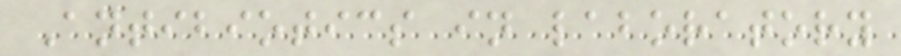Antibiotics in laboratory
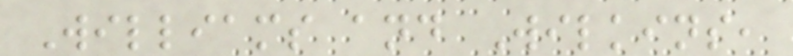Williams and Wilkins,
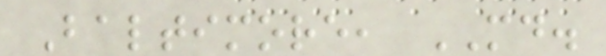Baltimore, MD.
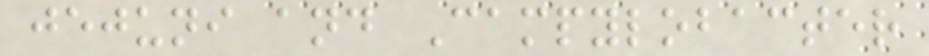jejuni and Campylobacter
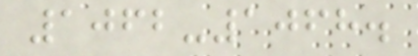1062-1068.
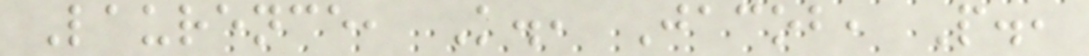Laurence, K., Jacob, P.,
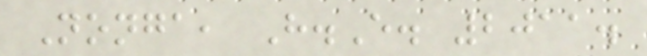Nonga, H.E. 2011.
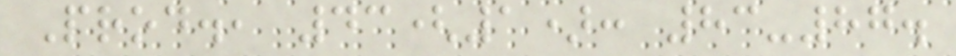Prod., 43(1): 83-87.
